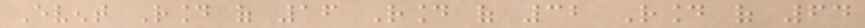Event Round of 16 Round of 32 Round of 64
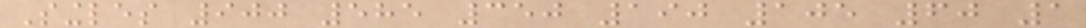Singles 900 585 350 190 105 60 1
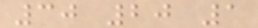30 20 1
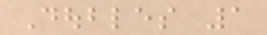Doubles 1
